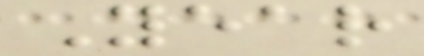Year
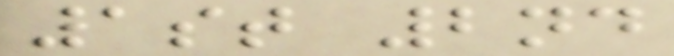1st 2nd
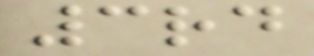3rd
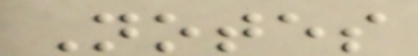Notes
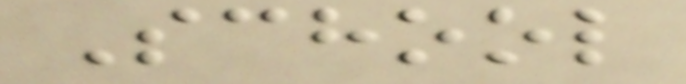School
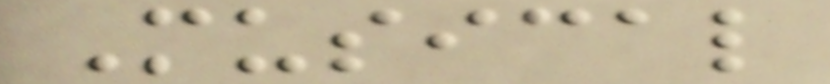Musical
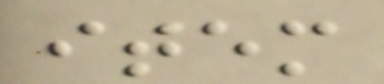item
